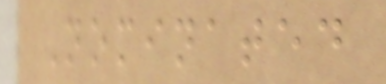Nominated
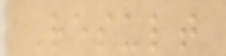Result
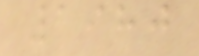1980
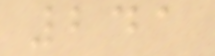241
